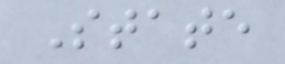State
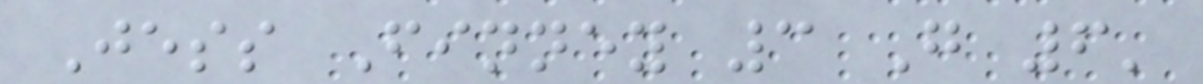Jess Finney 3 G 6'
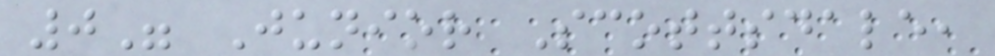0" Junior Scottsdale,
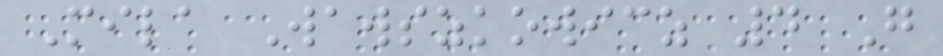Mila Wawszkowicz 4 G
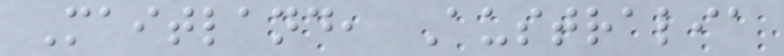Maitland, Australia
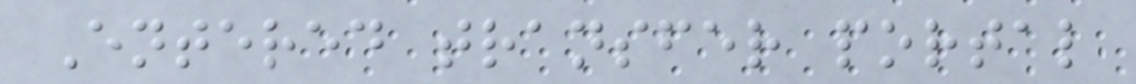Entered transfer portal
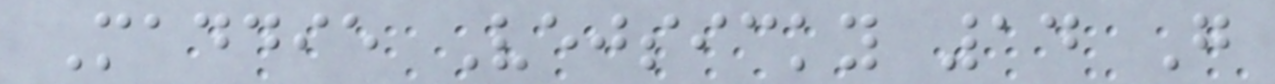Maddie Vejsicky 14 G
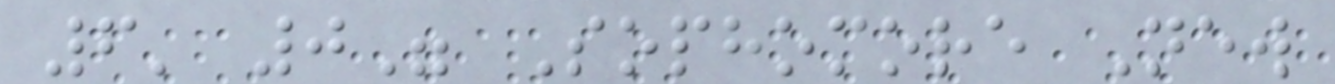6' 0" Sophomore New
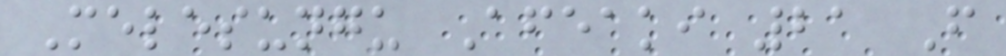Melesungu Afeaki 21 F
